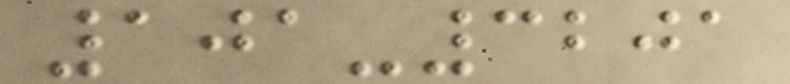101-3201
